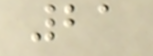21
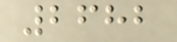2682
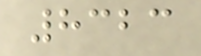8323
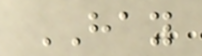HAY
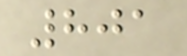801
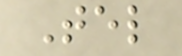Tel
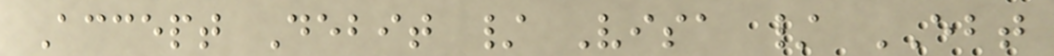Accept Debit / Visa / EBT
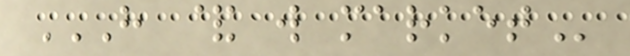H & W MARKET
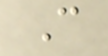C
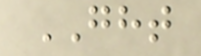GHT
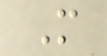M
